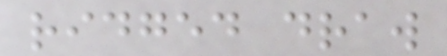ridged draw
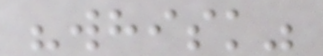"whisk"
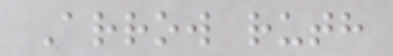Arrow ruth
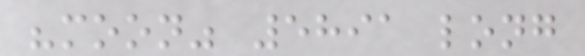"moon" 5891 long
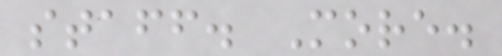staff. More.
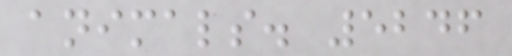animals. 5246
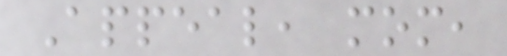Appeal, mom,
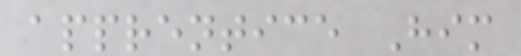apprentice Him
